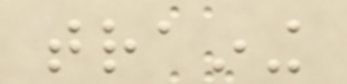training
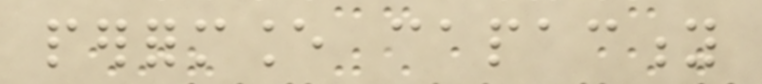performance capacity
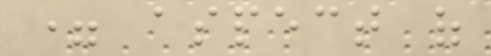= aspect of
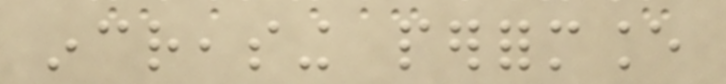increasing performance
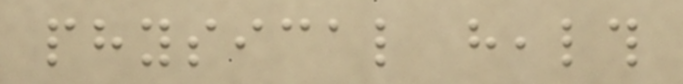physical health
